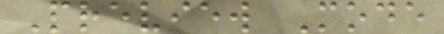Preview Mode
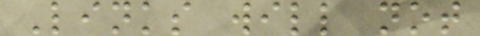Links will not
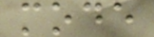mode
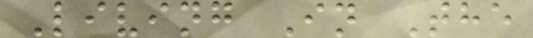Living In The
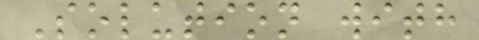Solution with
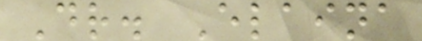Dr. Elaina
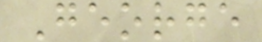George
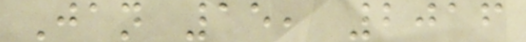Jan 15, 2016
